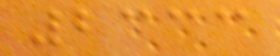2333
